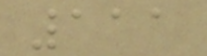111
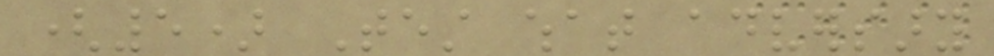(5) Test what adversary
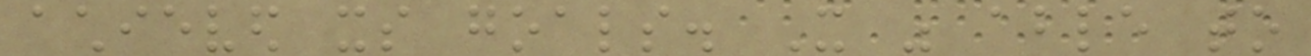achieved its goals. It was able to
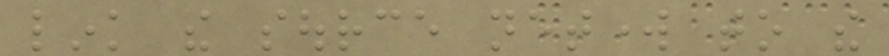link the source network to the
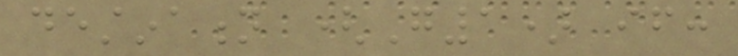destination (G1) if:
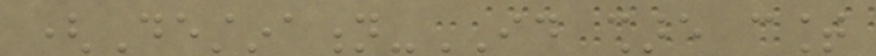(Destination-ID share count
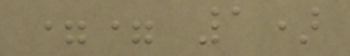== 1)
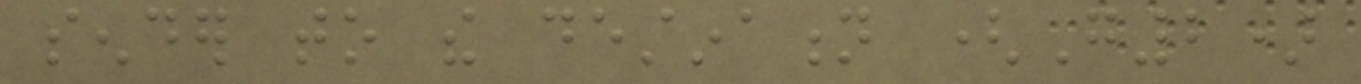sender to the destination (G2)
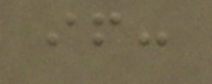if:
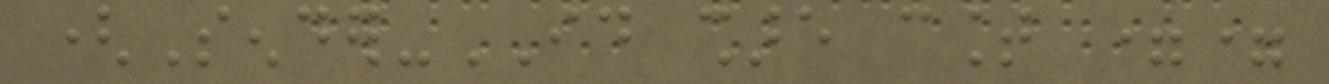(Sender-ID share count ==
